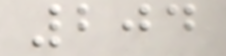204
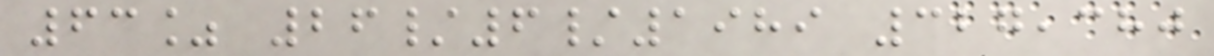63% 26/6/1989 327,380
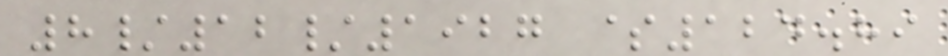8/12/1927 $124.89
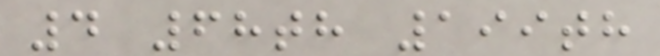4 68th 199th
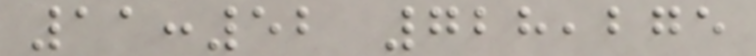11:52 728,275
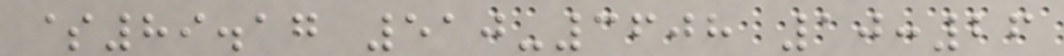$89.17 510-3608 10:26
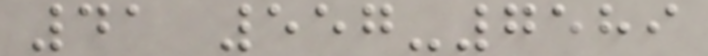41 557-7589
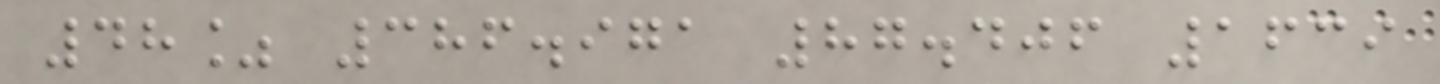48% 386.971 87.406 1639
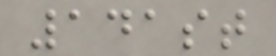141st
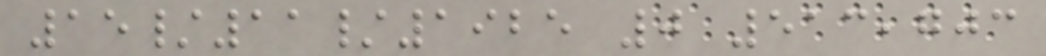15/11/1925 0 513,703
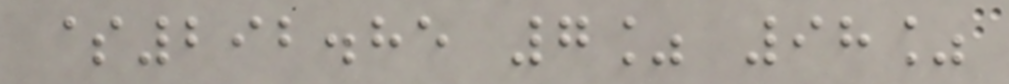$292.85 7% 98%
